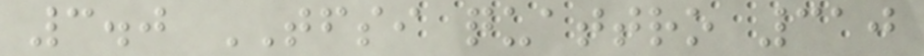3.0 TFSI quattro 310
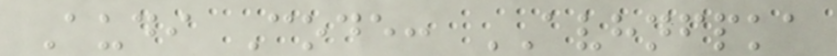Audi Code: AVHNFPKA
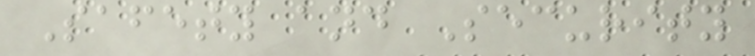Safety and Security
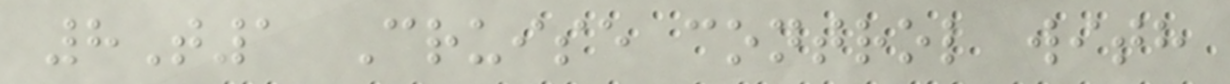8T1 Cruise control with
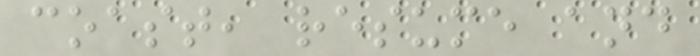coast, resume and
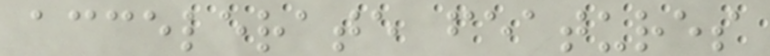accelerate features
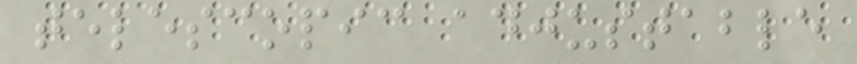telescopic adjustable
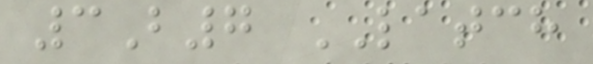3B7 LATCH
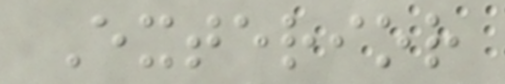Exterior
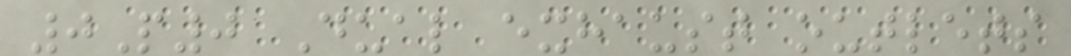0P0 Dual exhaust outlets
